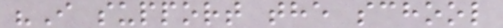"I support the school
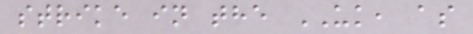strike in the UK, as
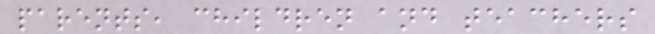parents, children and teachers
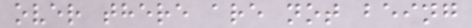over there are not being
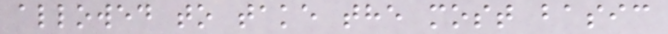allowed to take the most basic
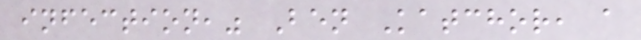infection," Ben Katchor, a
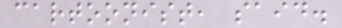cartoonist, said.
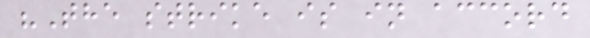"The strike is in accord
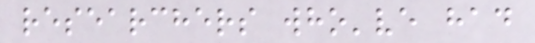researchers who've had
